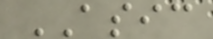ASIC
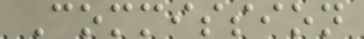Commission
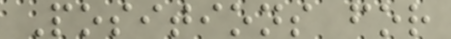Positions for
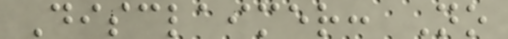Disclaimer: No
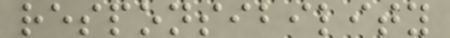responsibility
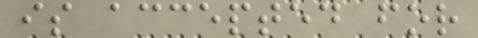is accepted for
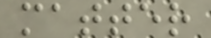matter
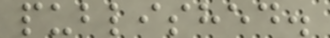published.
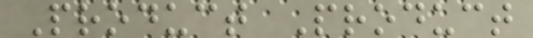Product Product
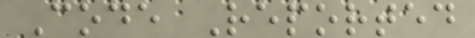Code Reported
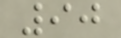90
